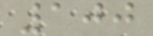100
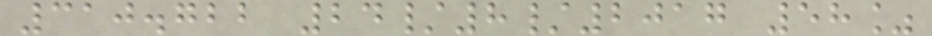310.722 24/8/2017 58%
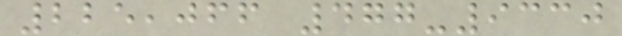225,066 477-9330
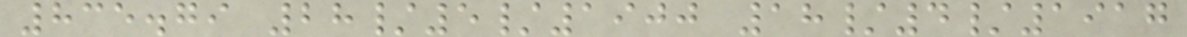835.79 28/5/1900 18/4/1917
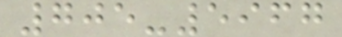705-5967
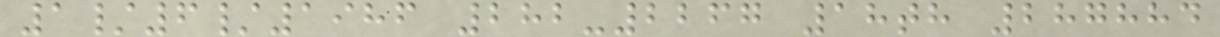1/6/1986 282-2267 18th 287884
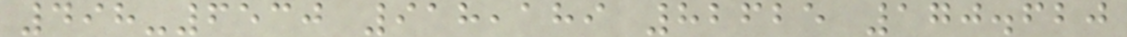498-6530 918,189 82625 170.620
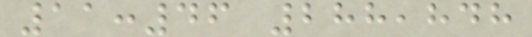11:46 288,848
